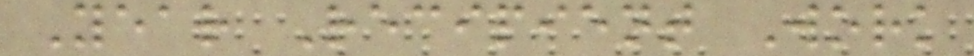Year Recipient Work
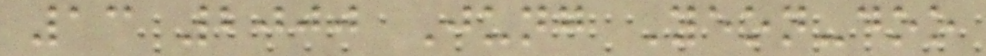13 2000 Jung Yeon-doo
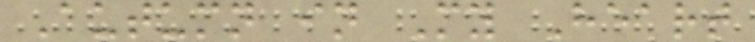Autumn in My Heart
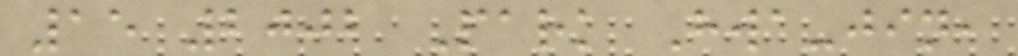15 2002 Park Hwa-jin,
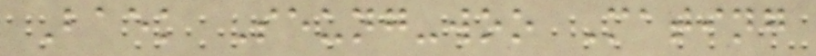Baek Seung-woo Mating
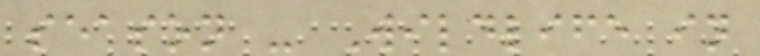season - Wildlife in
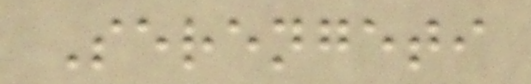Serengeti
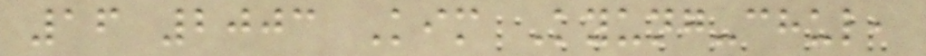16 2003 Kim Kyung-chul,
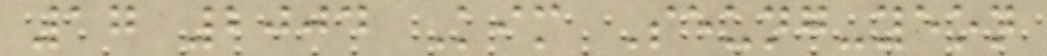17 2004 Kim Seung-yeon
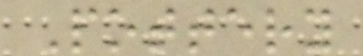Pottery
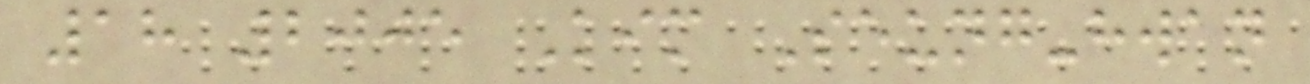18 2005 Kim Seung-hwan
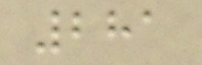281
